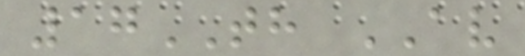17TH AV
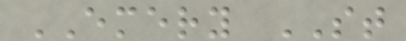EMERY ST
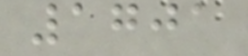1701
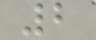2
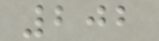202
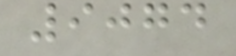9074
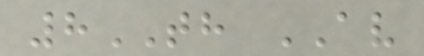8TH AV
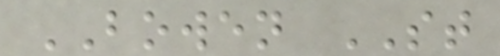BOWEN ST
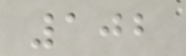102
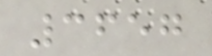3657
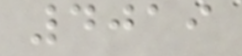4019
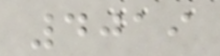4019
